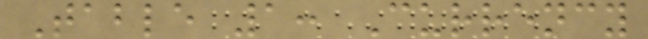Table 1: Currency
